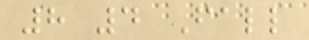8 4 Fall
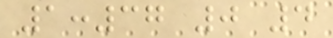1:37 0 4
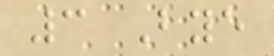3 Bye
